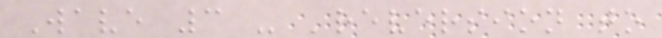Wave 3 - 'reversion to
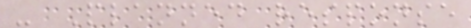- Planned response
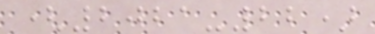(2021-22)
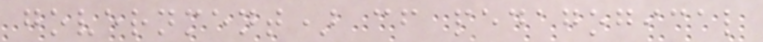government) cf pedagogical
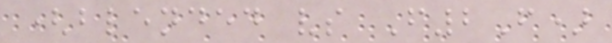(blended vs F2F)
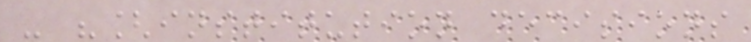- "[institution decisions
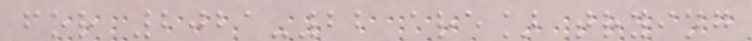for 2021-22 are] trying
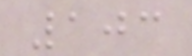103
